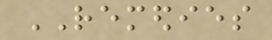REMEDIES
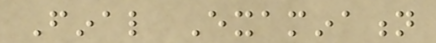Final Examination
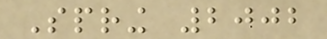Spring 2002
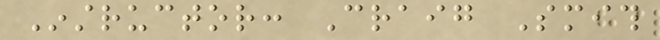Instructor: Craig Smith
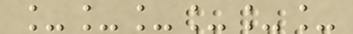______
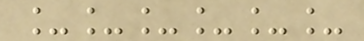______
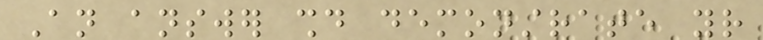An answer should demonstrate your
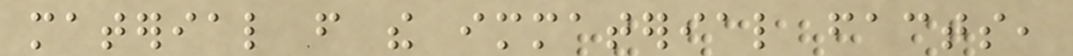material from the immaterial facts,
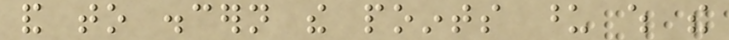and to discern the points upon which the
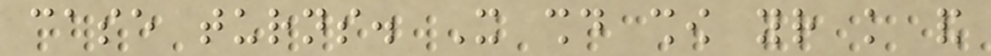case turns. It should show your knowledge and
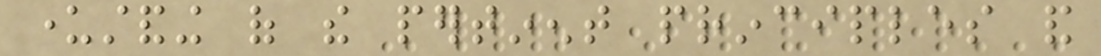understanding of the pertinent principles and
